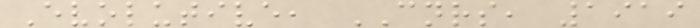Evolutive, CNRS, 1919
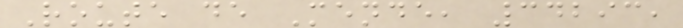Route de Mende, 34293,
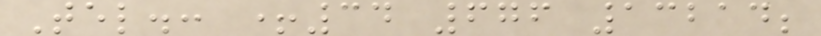Tel.: +34 676 13214;
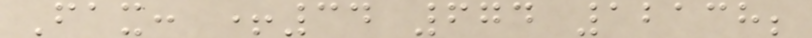Fax: +34 674 12138;
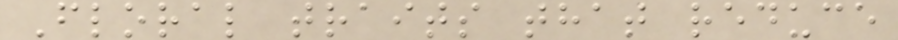Floral traits that reduce
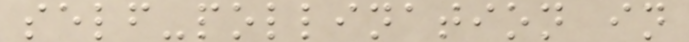self-pollination in
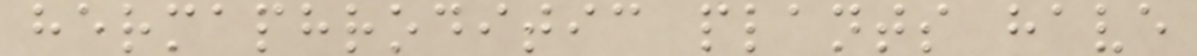hermaphroditic plants have
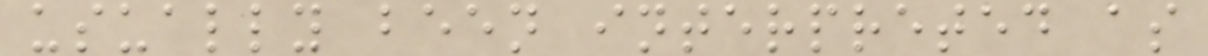usually been interpreted as
